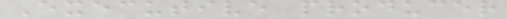Executive producer
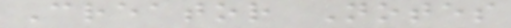Creator Notes
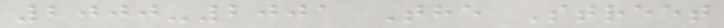2000-2001 The Street
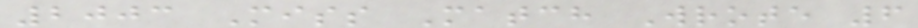2003 Miss Match Wrote 6
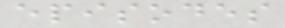episodes
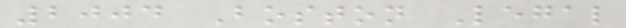2004 Boston Legal
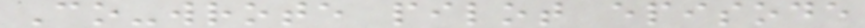Co-wrote pilot episode
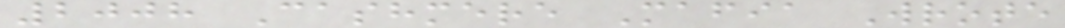2008 Cashmere Mafia Wrote
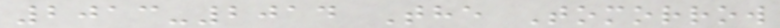2013-2014 The Tomorrow
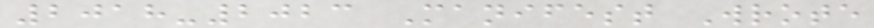2018-2023 Manifest Wrote
